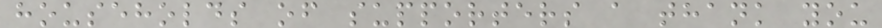households of supporters a thank you
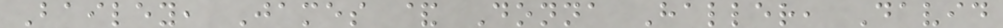Bailey, James & Donna Haller, David
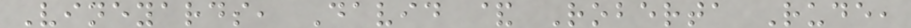Vineyards, David & Roberta Rude,
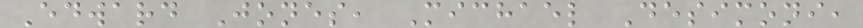Edward Jones, Michael Desimoni,
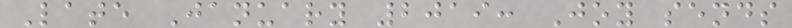Late January 2019: Joy sends
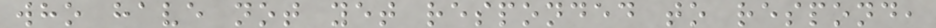who have not yet responded to respond,
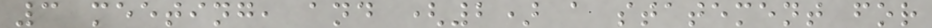3 meeting, and (2) a statement for
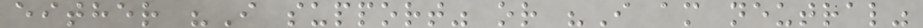either "I support" or "I am neutral"
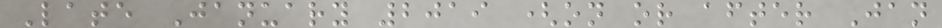Late January 2019 (on or after Jan
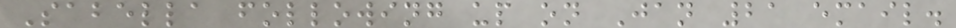Sabella following up on Jan 21 email.
